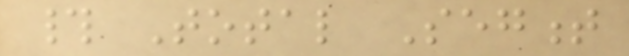# Total Segment
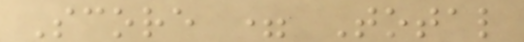Score = Total
